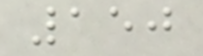150
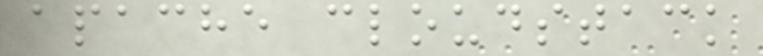apache cloudstack
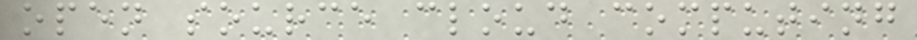open source cloud computing
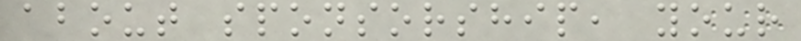about sponsorship, your
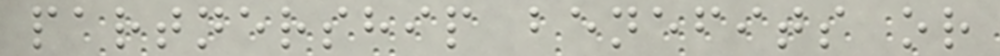partnership benefits or
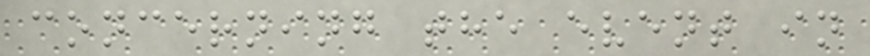concerning the event in
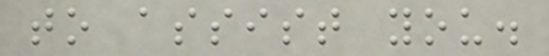to assist you.
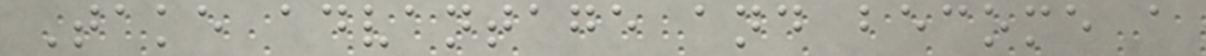Take advantage and become a
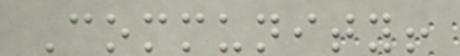Community!
